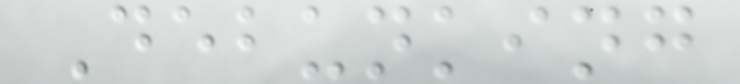Debunking
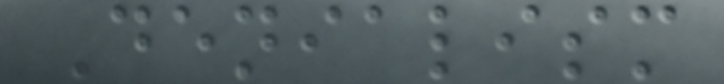Denialism
